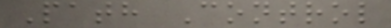Path Control
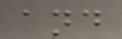and
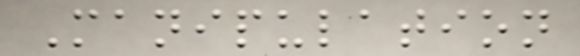Manipulation
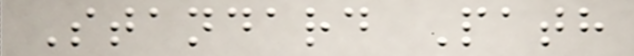Standard Path
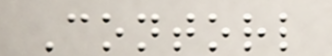Contorl
